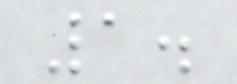1.
